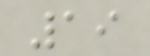19
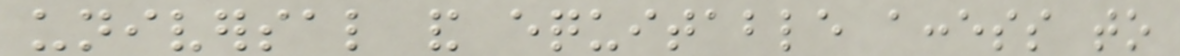universal and equitable access to
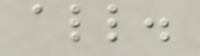all.
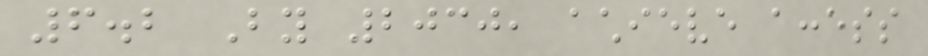6.2 By 2030, achieve access
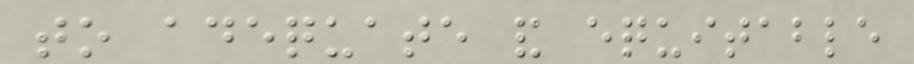to adequate and equitable
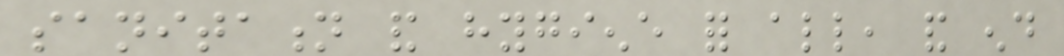sanitation and hygiene for all, and end
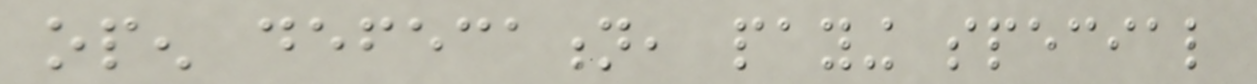open defecation, paying special
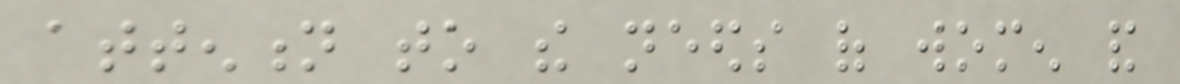attention to the needs of women and
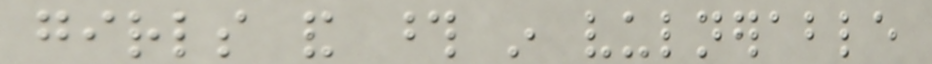girls and those in vulnerable
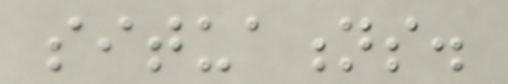situations.
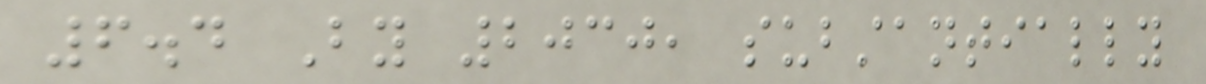6.4 By 2030, substantially
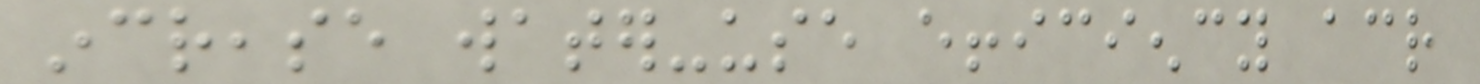increase water-use efficiency across
